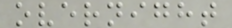overnight
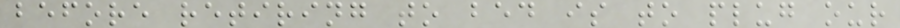before retiring to bed is to plug our
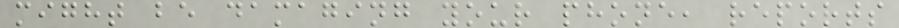might be damaging your phone, reports
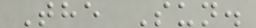The Sun.
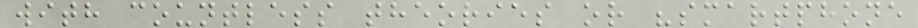with countless theories or "smartphone
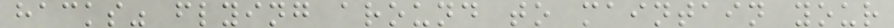hacks" flying around to maintain your
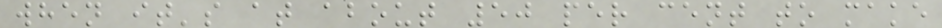when it's at about 50 per cent to make
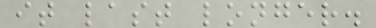it last longer.
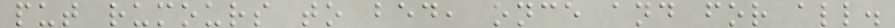put rumours to bed, once and for all.
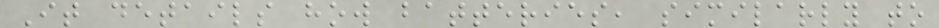It details how batteries, similarly to
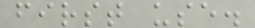first use.
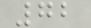72
